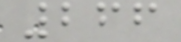266
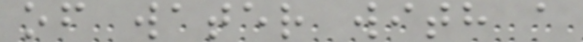of water with a
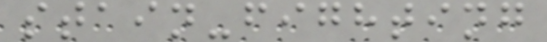stain-fighting
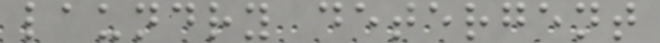laundry detergent
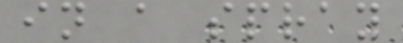in a spray
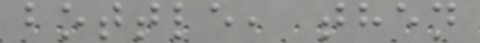bottle, then
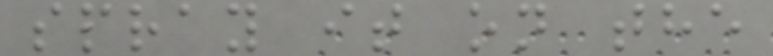spray it on the
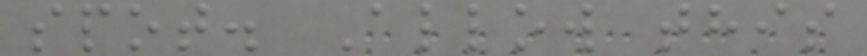spot. Allow this
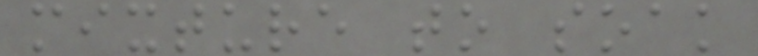mixture to soak
